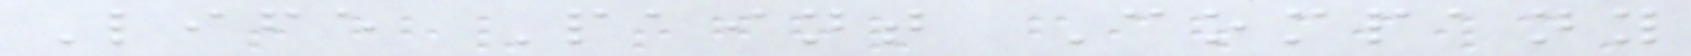Life Paint Company
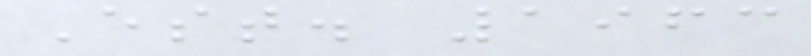Est. 1963
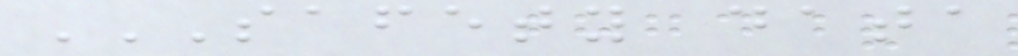SAFETY DATA
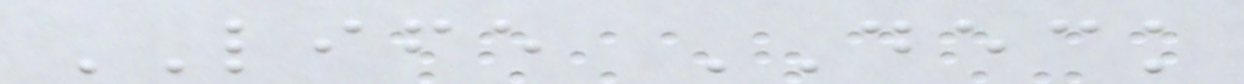LIFE DECK
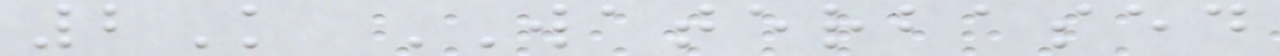2K WATERBASED
